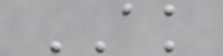AK
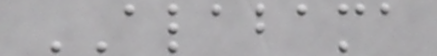ALABAMA
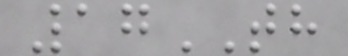17TH
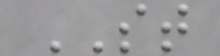ST
